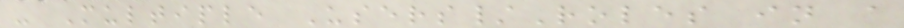- Multiple Users/Roles in a
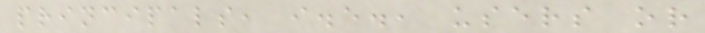principals, i.e., users or
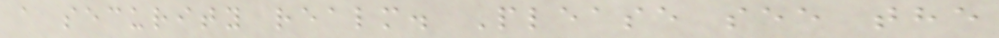a security realm. Please see the
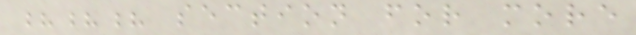??? section for more
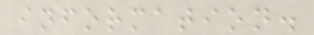information.
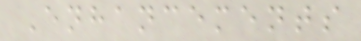Enhancements
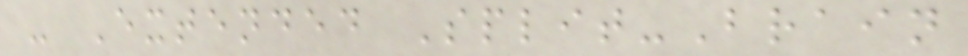- Extended Split-Brain
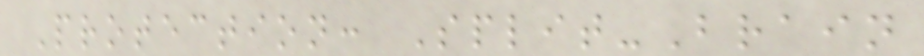Protection: Split-Brain
